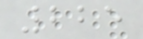225
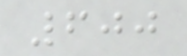600
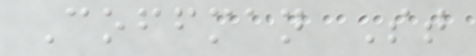Coffman St
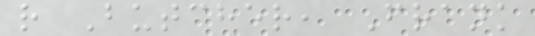r Butcher, Frank
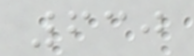630
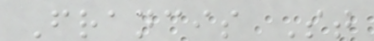Francis St
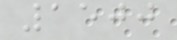1500
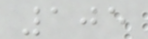105
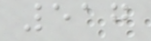517
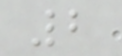2
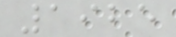1925
